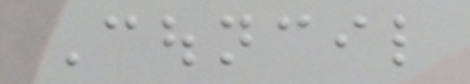Council
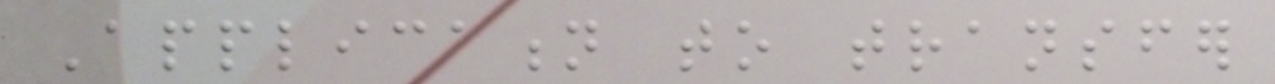Application to transfer
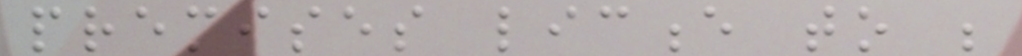premises licence to be
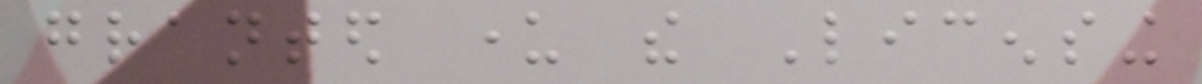granted under the Licensing
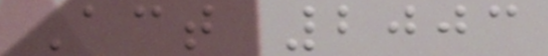Act 2003
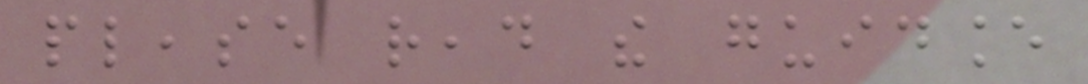please read the guidance
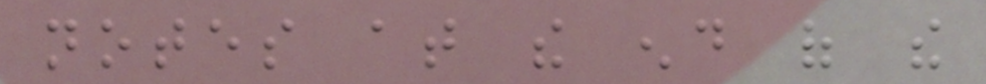notes at the end of the
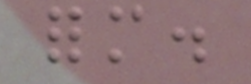form.
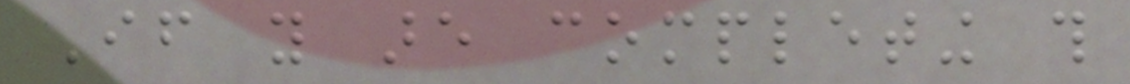If you are completing this
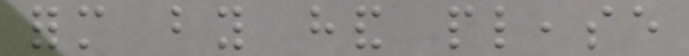form by hand please
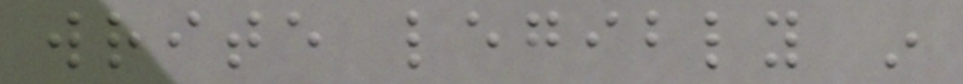write legibly in
